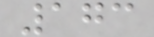173
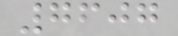7607
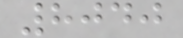8040
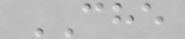CHE
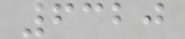6320
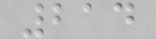214
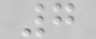7
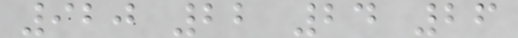920 22 24 26
